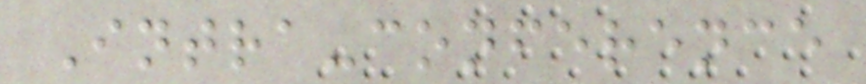Intra-conference
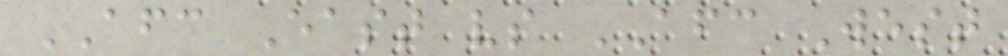AFC East vs AFC West
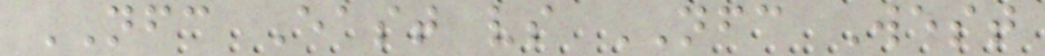NFC East vs NFC West
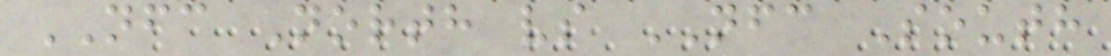NFC North vs NFC South
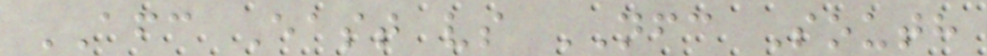AFC East vs NFC South
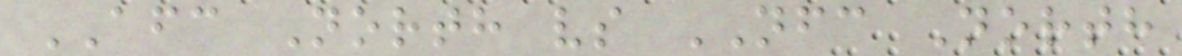AFC North vs NFC North
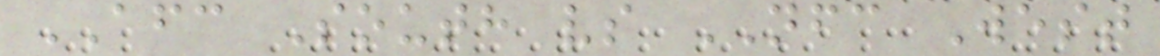AFC South vs NFC West
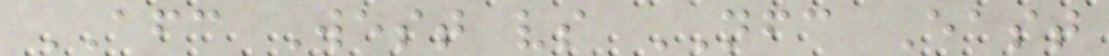AFC West vs NFC East
